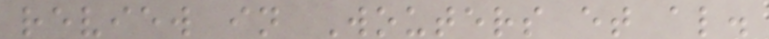review in Wouters et al.
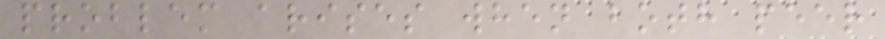problem arises when both peer
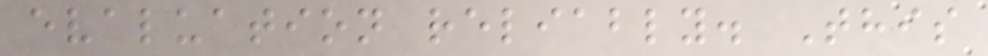evaluation reliably. This
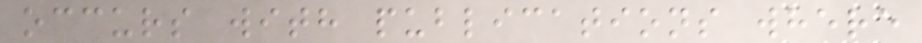occurs with publications where
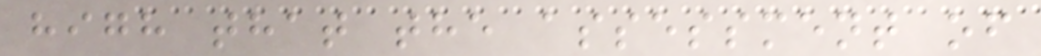high that the assessment of
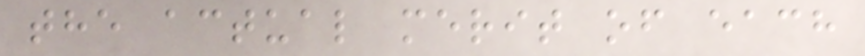the actual merit of each
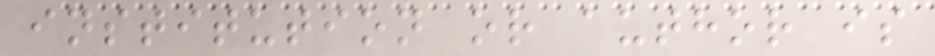institution or author is
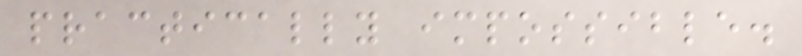practically impossible.
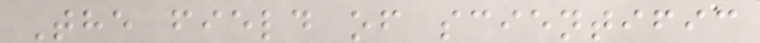The field of scientific
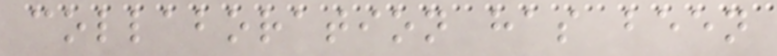collaboration has been
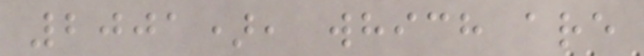2001), which are
